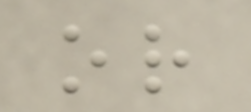or
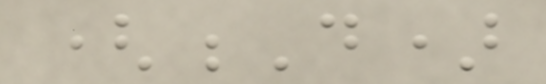(D)
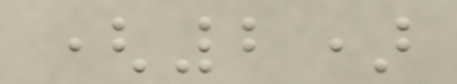(2)
